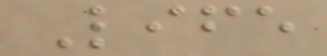Life
